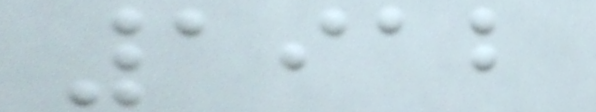1912
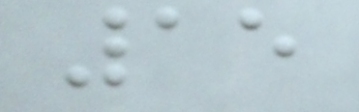15
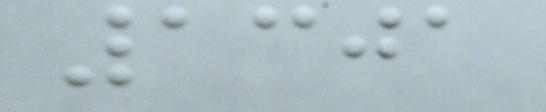1301
